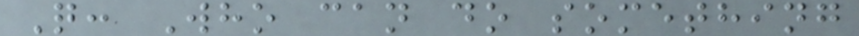Q: Who can do something
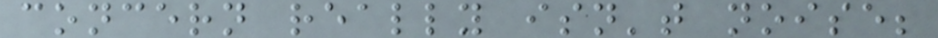concern really isn't noise;
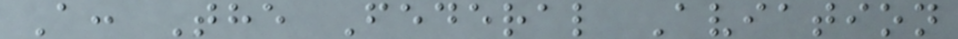A: The Federal Aviation
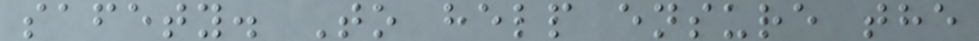safety. To help ensure the
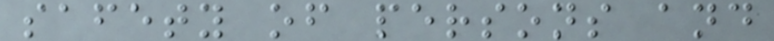safety of persons and
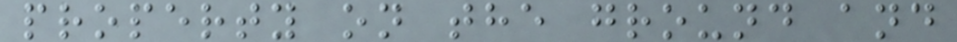property on the ground and
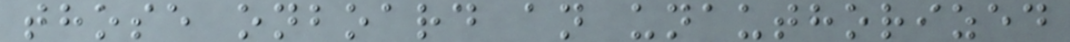those onboard an unauthorized
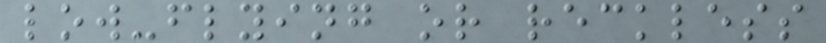low-flying or reckless
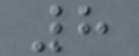8
